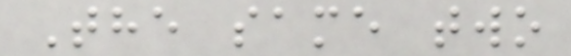The same two
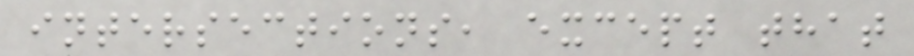intersections, except that
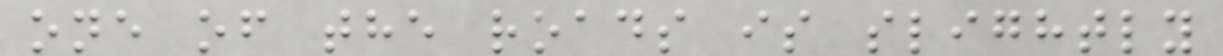one of the roads is slightly
